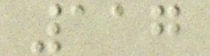117
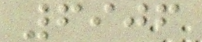6906
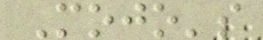Mojo's
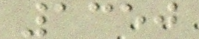1350
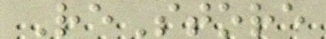ReStore
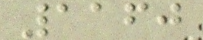1160
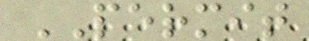PERMIT
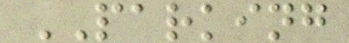PARKING
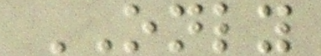ONLY
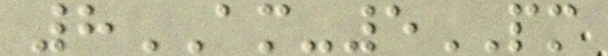8AM-5PM
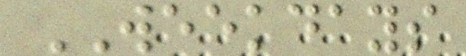WEEKDAYS
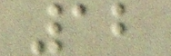12
